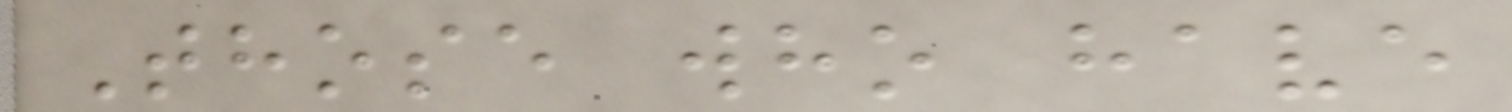Those who have
